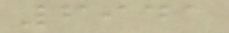6941
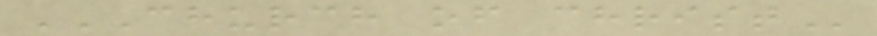CHURCH OF CHRIST
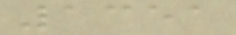1351
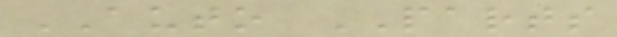AUTO PARTS
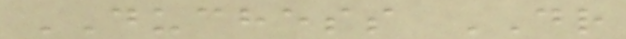DUCHESS DR
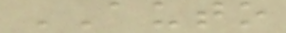AUTO
